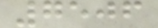7506
